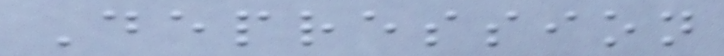Depression
